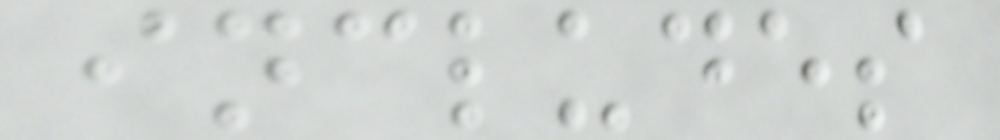includes
